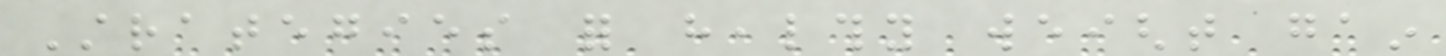Strategies for healthy weight gain
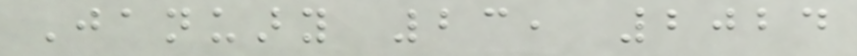January 23, 2024
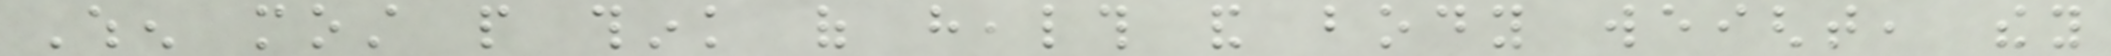When most people think of health and body weight, they
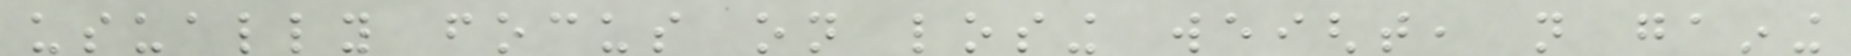usually focus on losing weight, not gaining
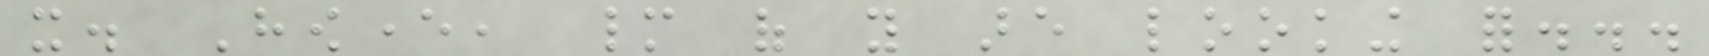it. However, many of you are looking for...
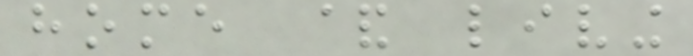home & living
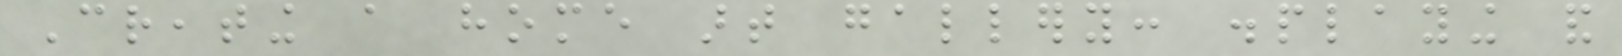Creating a home art gallery: displaying and
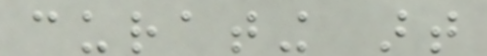curating art
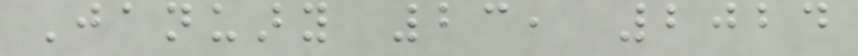January 23, 2024
